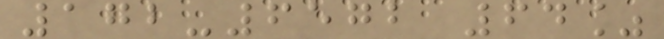172-6572 64%
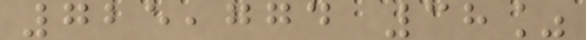725,774 38%
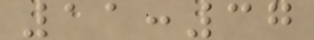11:37
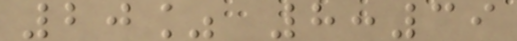20% 8:39
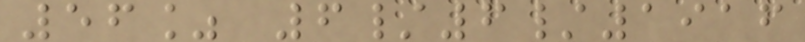56% 6/6/1916
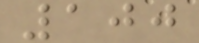100
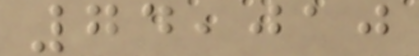74,010
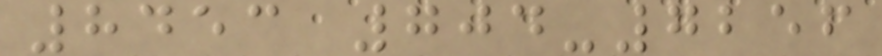8453 704-7256
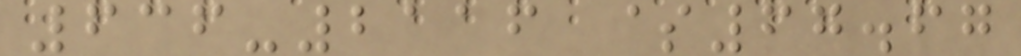636-2116 $67.67
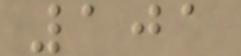101
